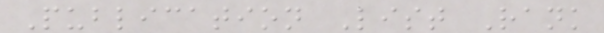Publication List Rank
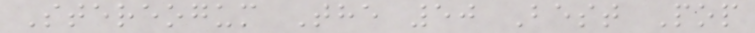Stereogum The 50 Best Pop
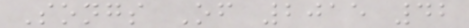Songs Of 2015 42
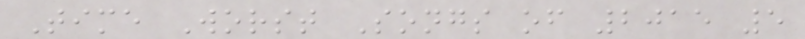Time Worst Songs of 2015 5
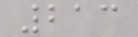213
